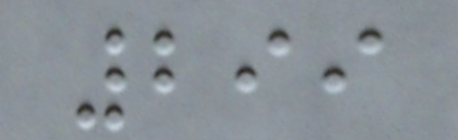299
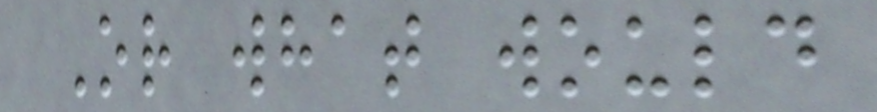Or what would
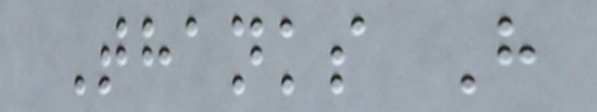Thanks H
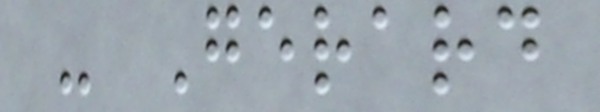- Gerard
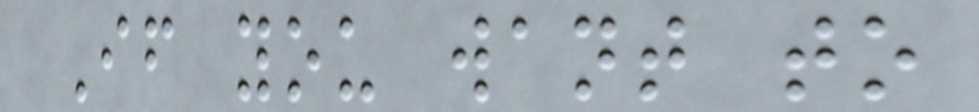If you want to
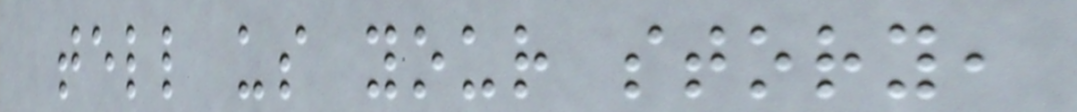tell us your story,
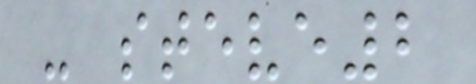- steve2
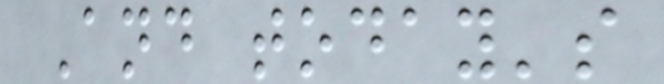And today's
